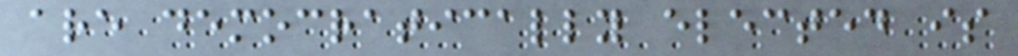are democratically elected is
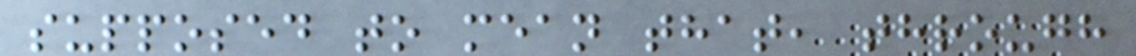supposed to mean that, through
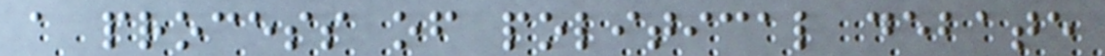a process of political debate
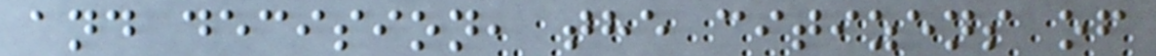and decision, the citizens of
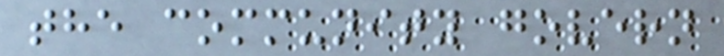the community govern
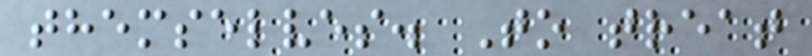themselves. To treat
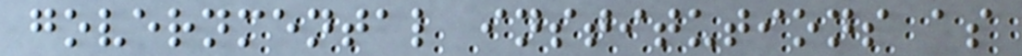governmental institutions as
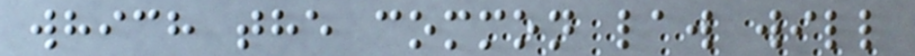which the common law will
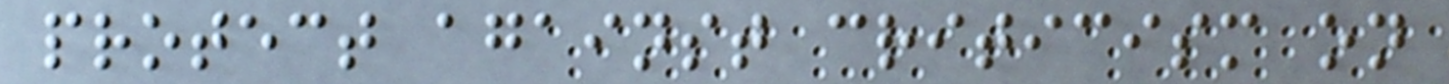protect against criticism on
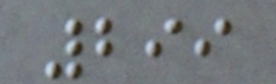299
